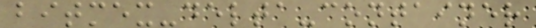bitmex-delta-container
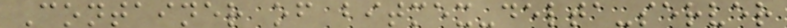Container of bitmex-delta-server
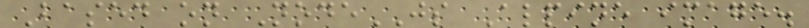Based on NodeJS Alpine image.
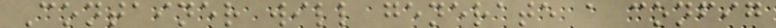Container will generate a config
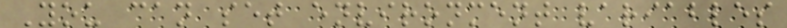You can set environment variables
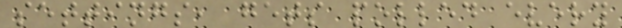settings, gets polled every
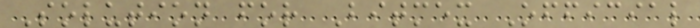Solution for Bitmex Official
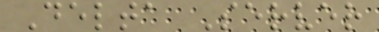Delta Server
